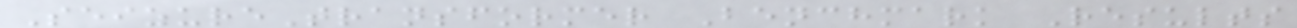SeizureTransformer Benchmark Results
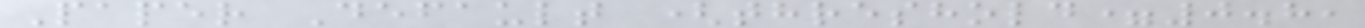Paper Default (threshold=0.8,
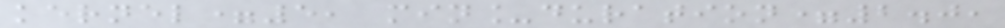kernel=5, min_duration=2.0,
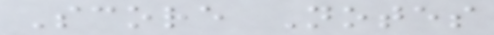Score Notes
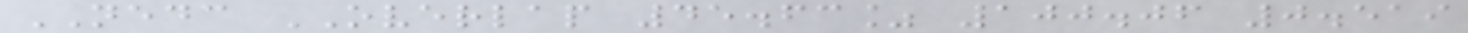NEDC OVERLAP 45.63% 100.06 0.519
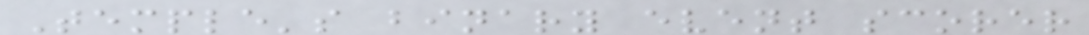Temple's binary event scorer
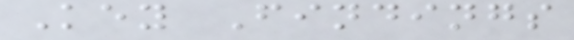Key Findings
